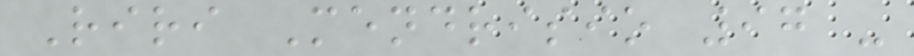Riri Mendrisio 97 -
